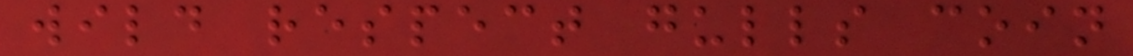wild respect gulls coin
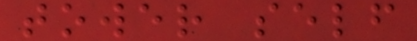tower self
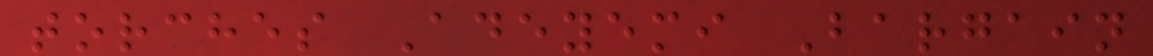torches Adeyemi Bargain
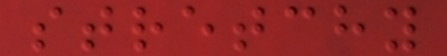stretchy
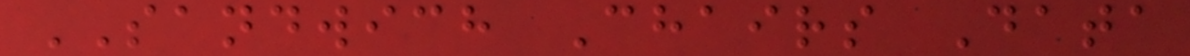SANDWICH Chairs Data
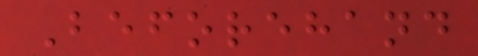Beforehand
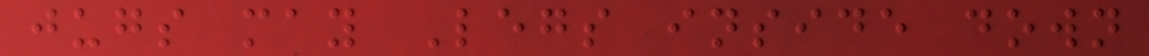jugs may Legs inside down
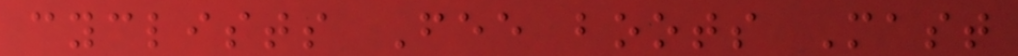cyclists Fee boots Mast
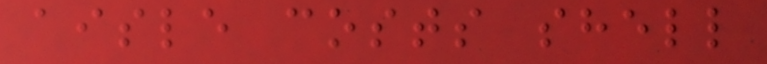aisle costs shell
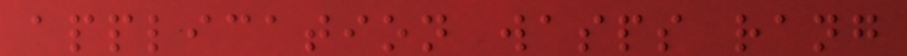application wasps rang
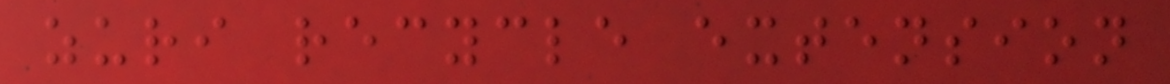zuri recycle extension
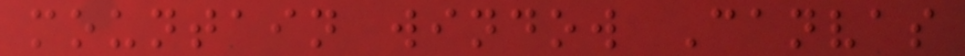mountain window Canvas
